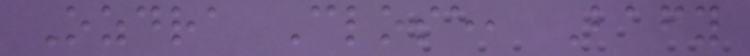Ozdra Close, Bafy
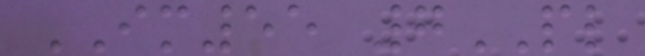IM55 7PL
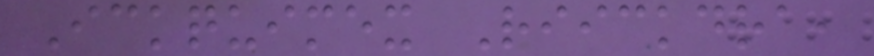Ickquimex Riickdra,
